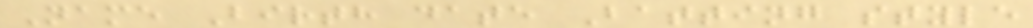Name Birth date Batting style
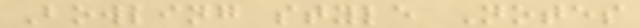Bowling style Notes
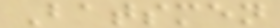Batsmen
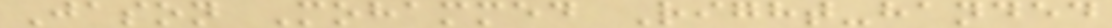Jason Mohammed Right-handed
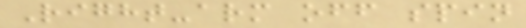Right-arm off spin
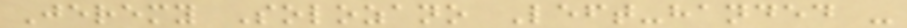Jeremy Solozano Left-handed -
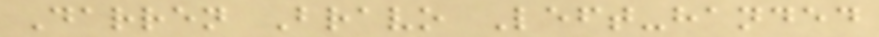Darren Bravo Left-handed
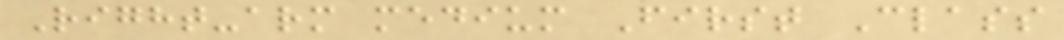Right-arm medium First Class
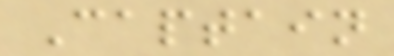Captain
